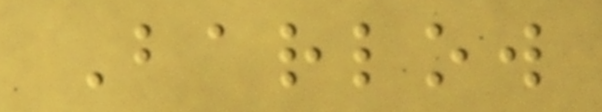Barlow
